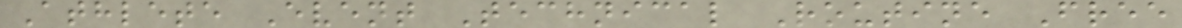Athlete Event Technical Routine Free
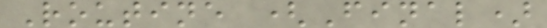Routine (Final)
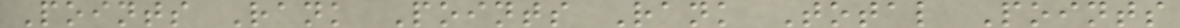Points Rank Points Rank Total Points
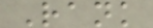Rank
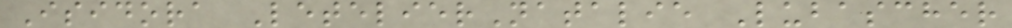Isidora LetelierNatalie Lubascher
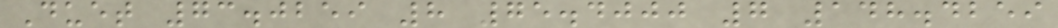Duet 73.0259 8 75.4000 7 148.4259
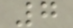7
